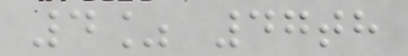4% 47th
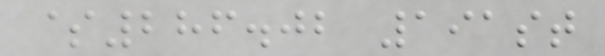$286.02 191st
